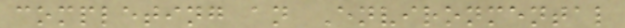completing an Environmental
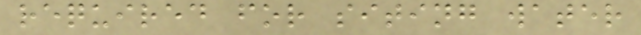required for siting water
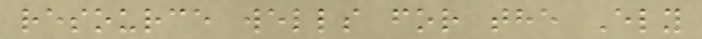resource wells for the Ely
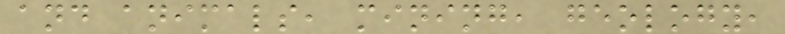and animals, mining, geology,
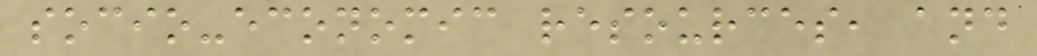socio-economic resources, and
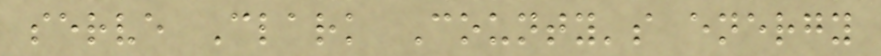serve Clark County's energy
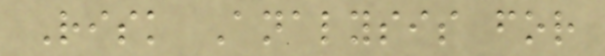Risk Analysis for
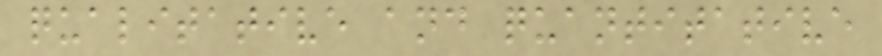qualitative and quantitative
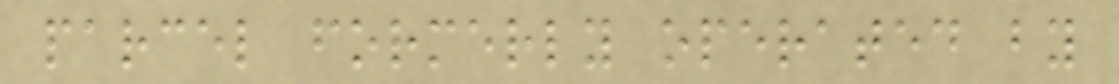parcel formerly operated by
